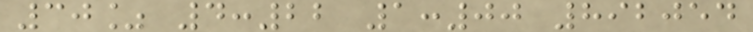30% 4:22 1:00 892054
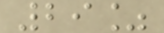29%
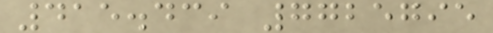415.439 7725795
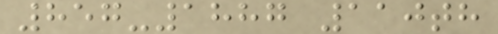857-1887 110th
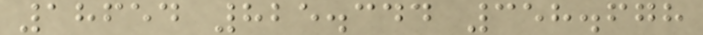18654 825.344 358.678
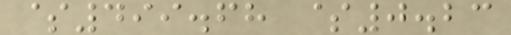$499.68 $0.23
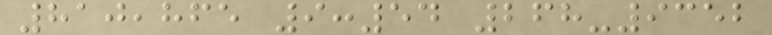810,865 9:54 268-9352
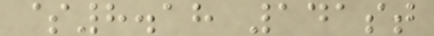$8.18 141st
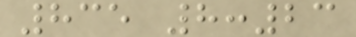835 8:23
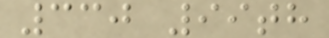330 99th
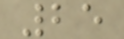25
